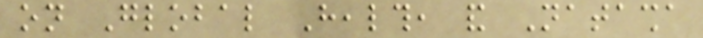on Global Health, and Natasha
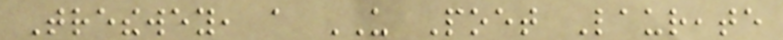Trethewey, a US Poet Laureate
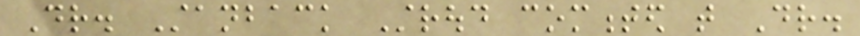Dr. Stanback Stroud commented that Dr.
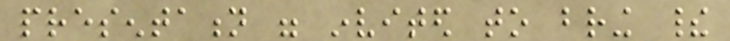presentation were invited to bring their
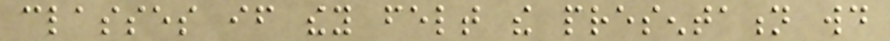classes if they felt the presentation would
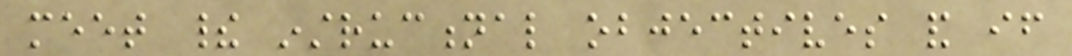meet their instructional objectives and if
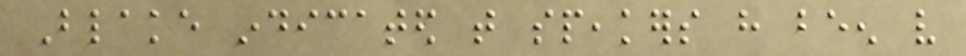Blake indicated that speakers have been very
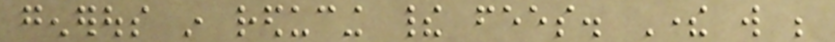generous in reducing their fees. There will be
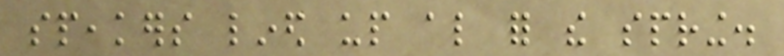speakers lined up also for the spring.
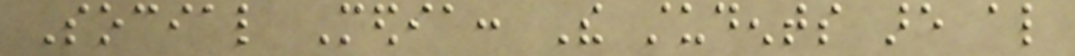Social Media: The students are also
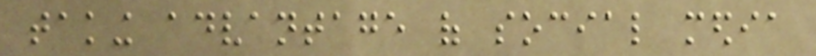taking advantage of social media
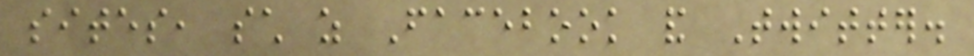sites, such as Facebook and Twitter.
